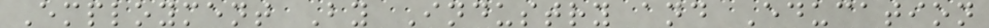Employment By Industry and Education
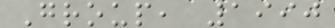Group, 1990
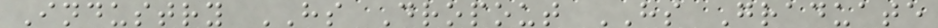Industry HS Dropout HS Graduate
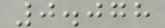0.078
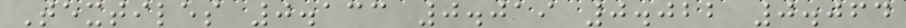Textiles 0.133 0.019 0.022 0.064
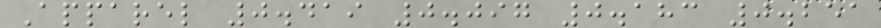Apparel 0.419 0.097 0.183 0.251
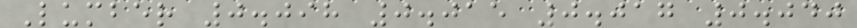Lumber 0.098 0.015 0.017 0.040
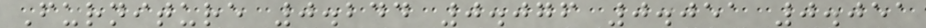Furniture 0.244 0.076 0.051 0.051
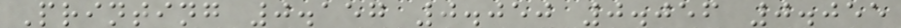Printing 0.157 0.050 0.056 0.055
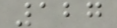127
